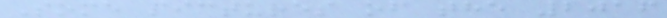Some pictures of the 2016
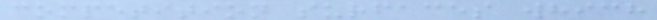competition surfaces which
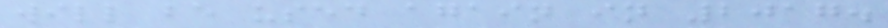will be used again in 2017.
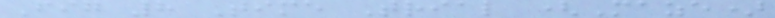Fig 8 Time Trial (Maze)
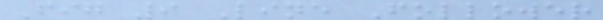Fig 9 Line Follower
